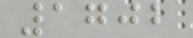1702
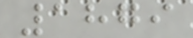1879
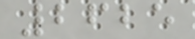2625
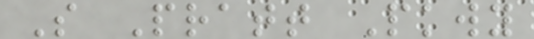S Pratt Pkwy
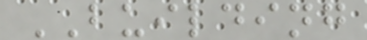BUILDING
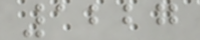1227
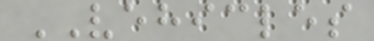VEHICLES
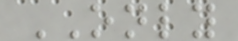ONLY
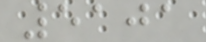5101
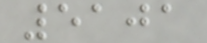5101
